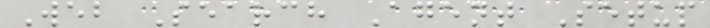Web Search Agent Setup
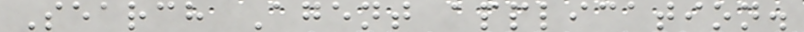Search Agent application.
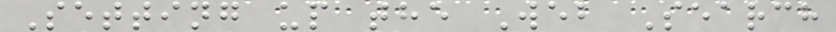Setting up the Web Search
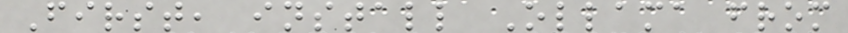First, install Ollama from
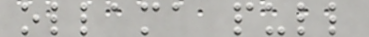ollama pull
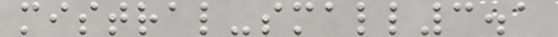mistral-small3.1
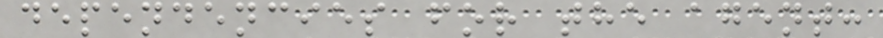dependencies for the agent:
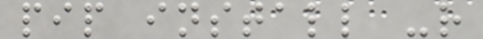pip install -r
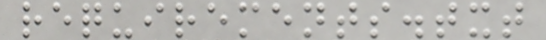requirements.txt
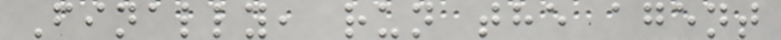Finally, run the agent
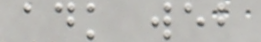adk web
